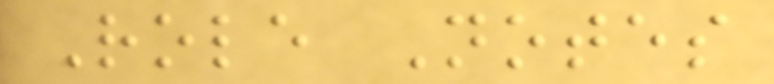Role Notes
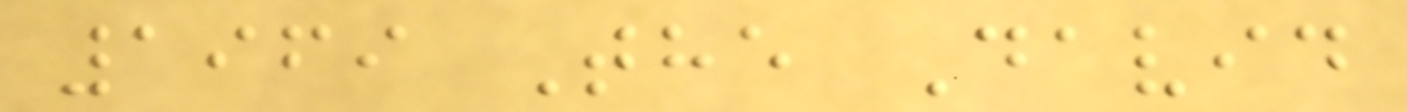1969 The David
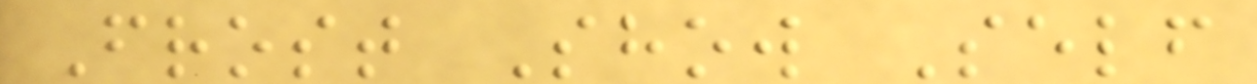Frost Show Self
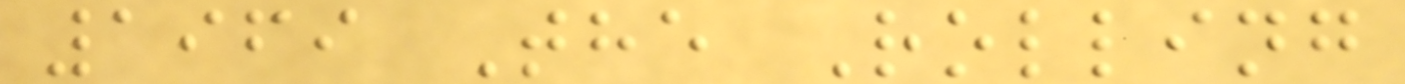1969 The Rolling
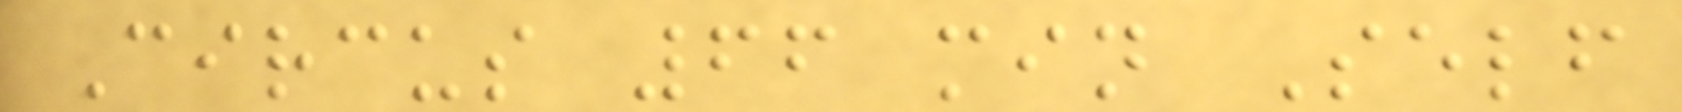Circus 66 min Self
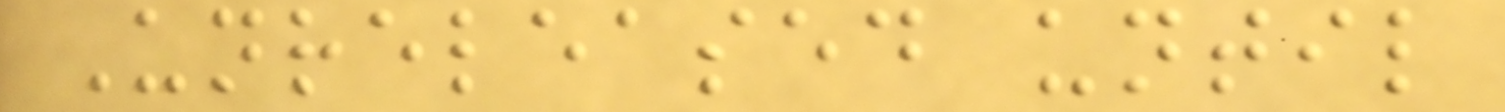Unreleased until
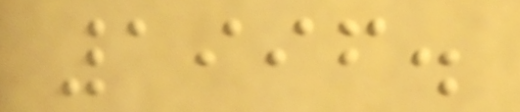1996.
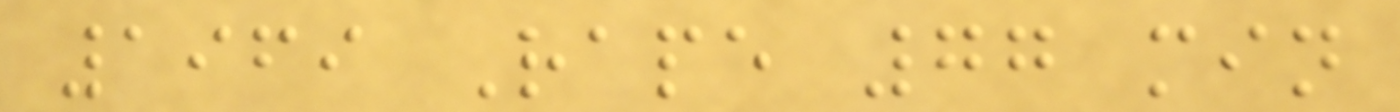1969 Rape 77 min
